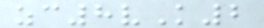zc8vK2
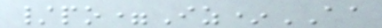/po=Iz*AA
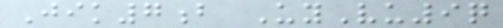Jik7b UyVu9q
